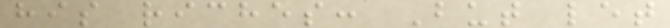his riches: But let
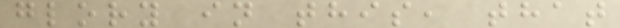glory in this, that
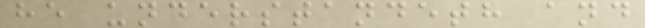he understandeth and
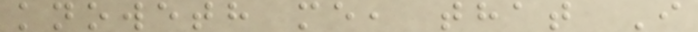knoweth me, that I
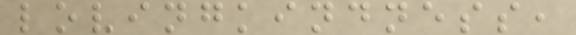lovingkindness,
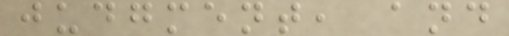judgment, and
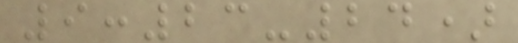9:23-24)
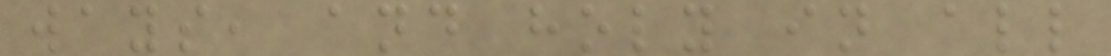ways, and holy in all
